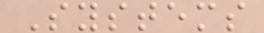Systems
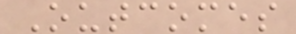Outcomes
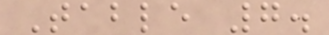Table 7.
